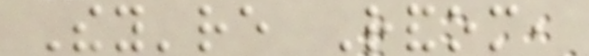They're Random,
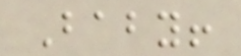Baby!
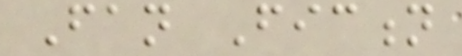Fan Fiction
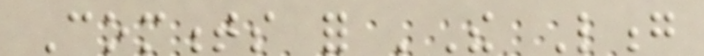Comments for 'The Long
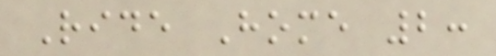Ride Home 2:
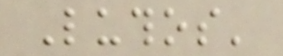Luthos'
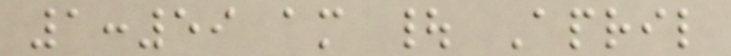1:59 am | April
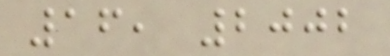16, 2002
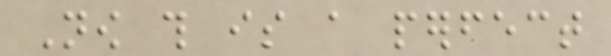Now this is a perfect
